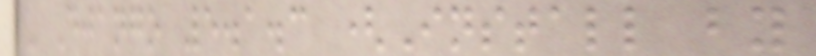- Django 5.1.3 (Install by
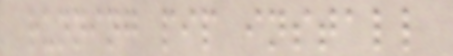running pip install
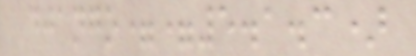django==5.1.3)
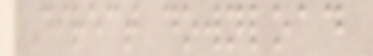Direct download
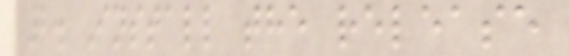2. Install the release
